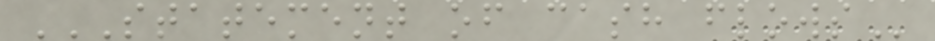STATEMENT OF CASH FLOWS
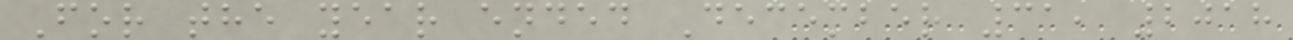For the year ended December 31, 2018
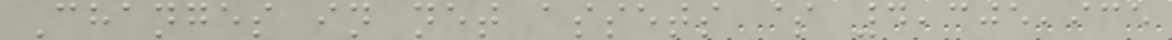Changes in net assets $ 4,305,935
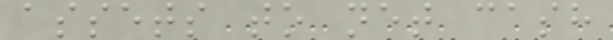assets to net cash
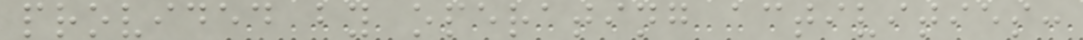provided by operating activities:
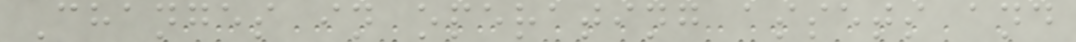Changes in operating assets and
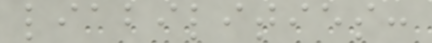liabilities:
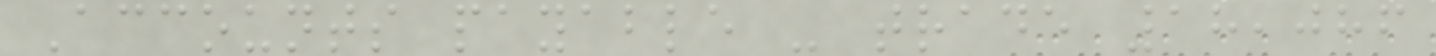Accounts payable - trade 18,086
